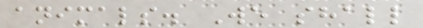animals. We shall
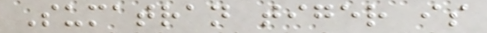Sumatran tiger is
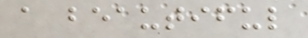a beautiful
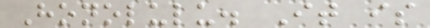Honolulu. It is
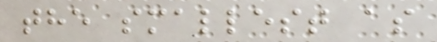the smallest as
